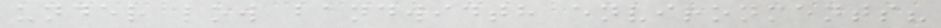under low bandwidth environments?
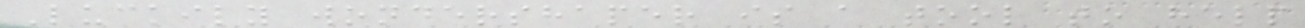Luckily wondershaper is a tool to help
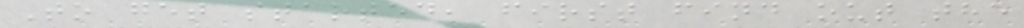To get started, first find out the
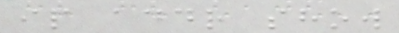ip addr show
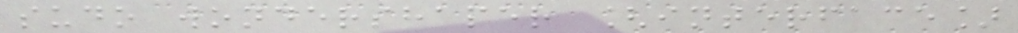sudo wondershaper [interface]
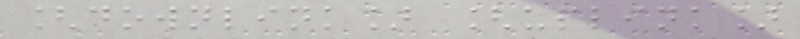[downlink] [uplink]
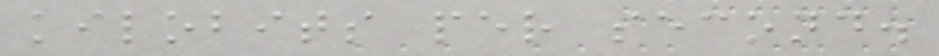kilobits per second.
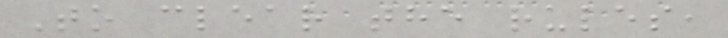To clear the rules,
